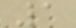1
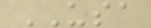USA
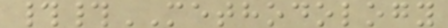##METHODOLOGY
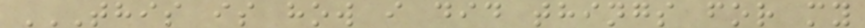THIS IS HOW I DID THINGS FOR MY
